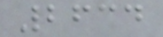2634
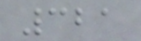321
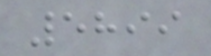5899
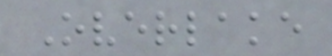Overlake
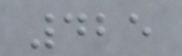425
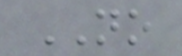NO
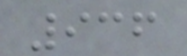936
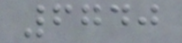6740
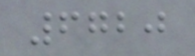6720
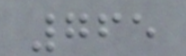765
